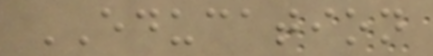EDUCATION
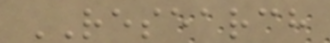RESEARCH
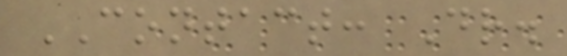CONTACT: Dr.
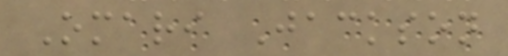Omari Jackson
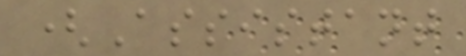(Assistant
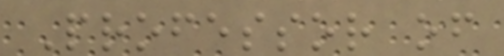Professor of
